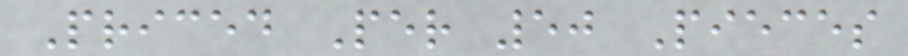Priced Per 50 Pieces
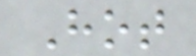Hot
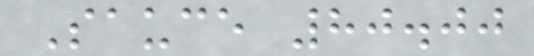Sauce 80.00
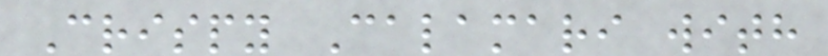Crispy Calamari with
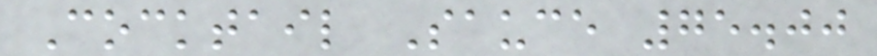Cocktail Sauce 75.00
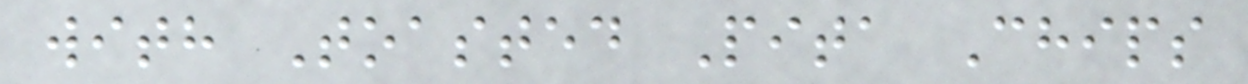with Toasted Pita Chips
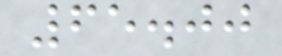65.00
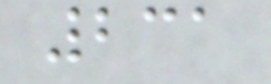231
